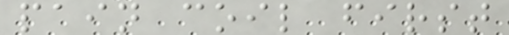pain coil first
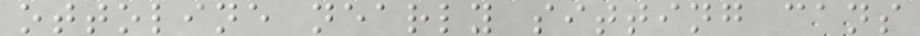ottoline nearly sitting cans
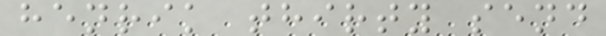henrik thirty send
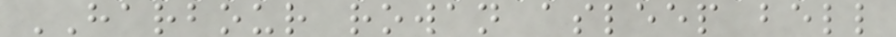HARBOUR rowan asleep bell
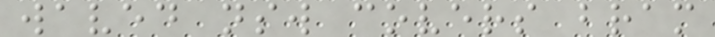waved nsw covers bram
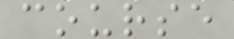course
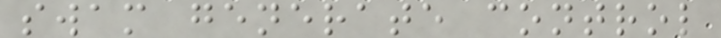swam generate control
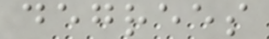degrees
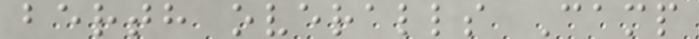berth overalls Camp
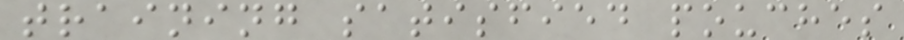training satisfied pouches
